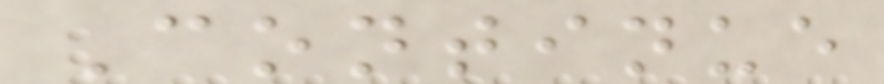Continue
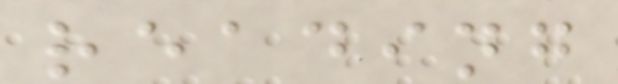reading
